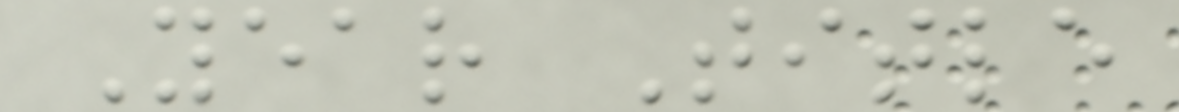Year Title
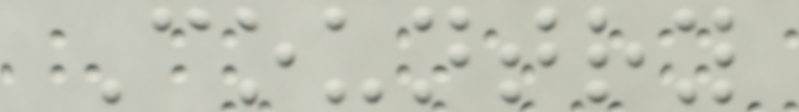Country
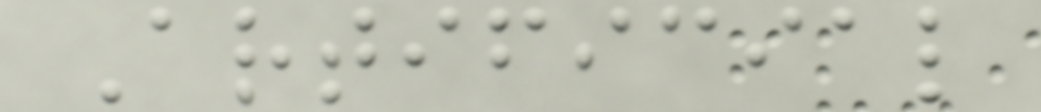Artificial
